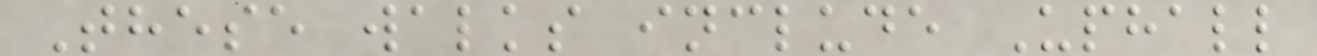These walks include Uphall
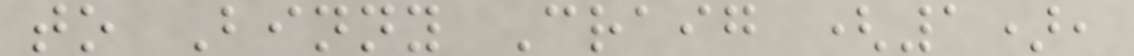to Binny Craig (1),
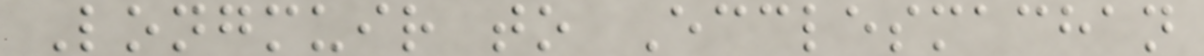Longmuir to Ecclesmachan
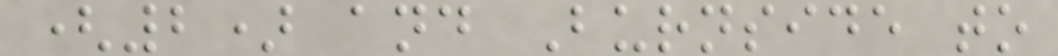(2) and Burnside to
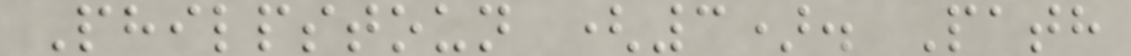Philpstoun (3). Path
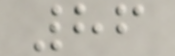86
